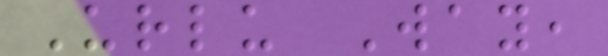Urlu Way,
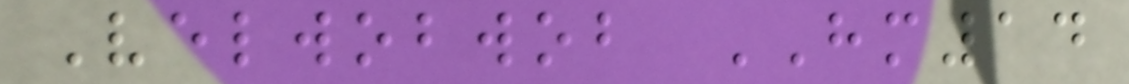Velwobwob HM14
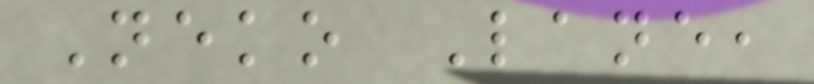Neko Lane,
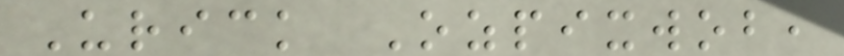Urick Ozpixwob,
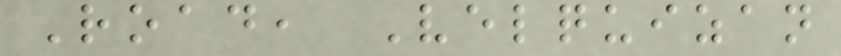Road, Velquizan
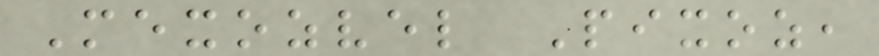Mexozvel Pixoz,
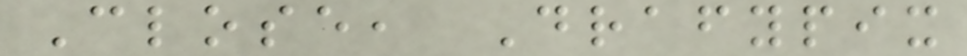Close, Drafypix
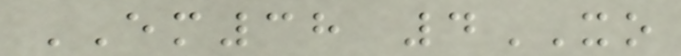EM38 4XO
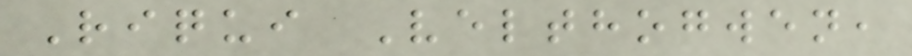Riqui Velthogwen,
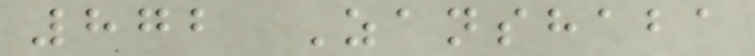872 Zanshaba
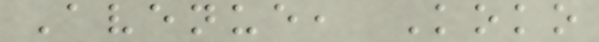Avenue, Koko
